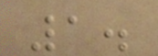1.
